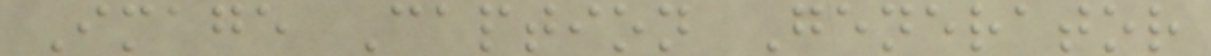Image Caption Generator
